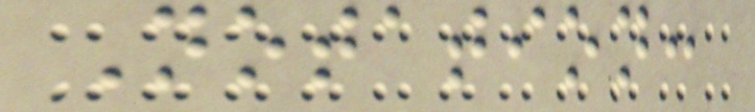Notation:
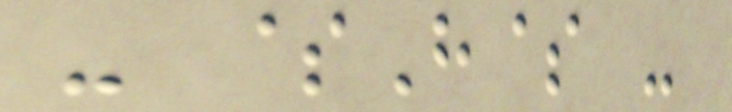- $H$ -
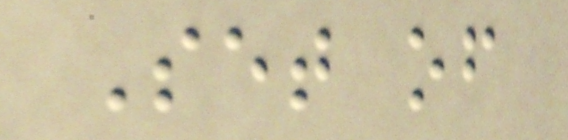Set of
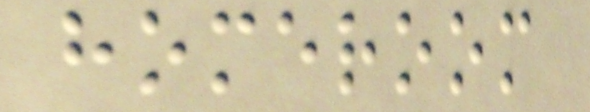homeroom
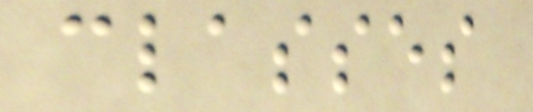classes
